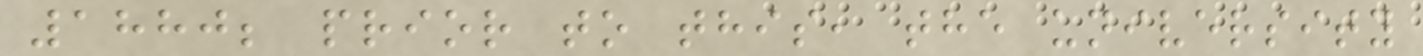1880; prior to this, the university
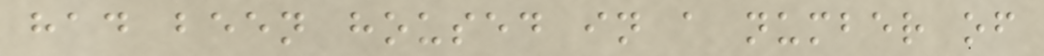had been housed in a number of
